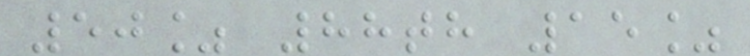50% 88th 15%
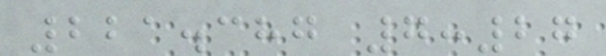221.387 7:27
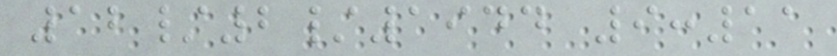12/2/1944 9:11
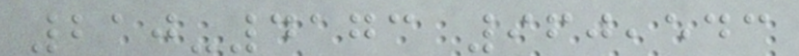210-4173 960,543
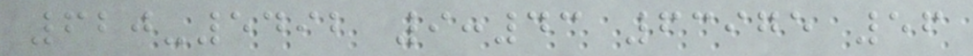620-5492 9:43 63975 56
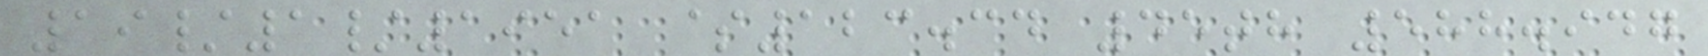19/1/1951 $123.34 45th 588.947
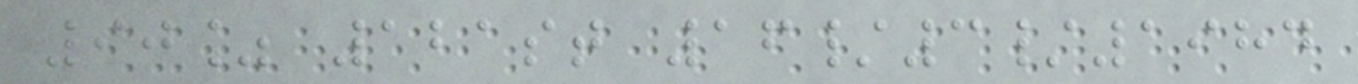90% 121st 16/3/1984
